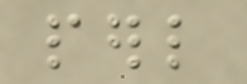perl
